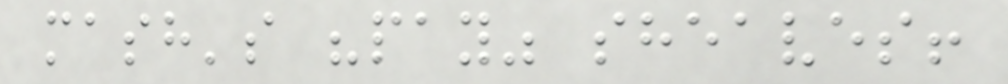mash's "pay" sheaves!
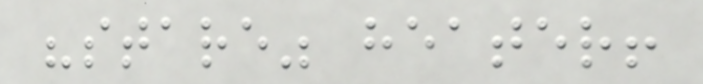"stare" heater!
